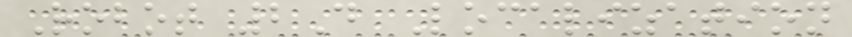Robot 2D Localization
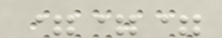===
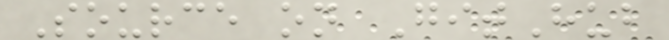Source on GitHub
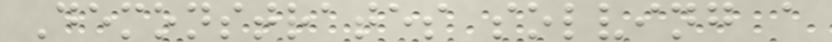Demonstrates solving a
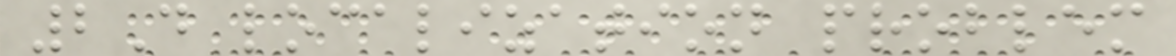2D localization problem
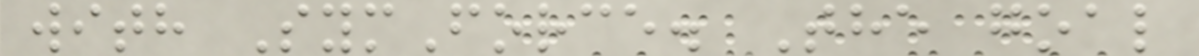with SymForce. The goal
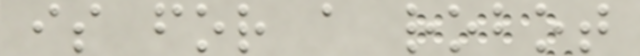is for a robot
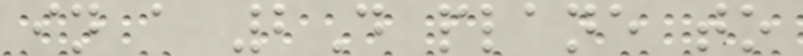in a 2D plane to
